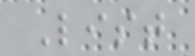List
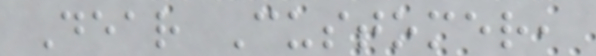Dear Customer,
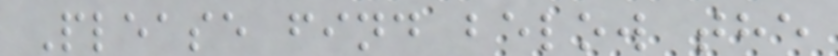Please find below the
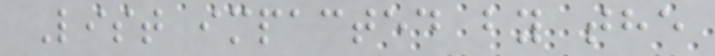List impacted by the
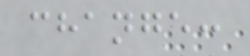change:
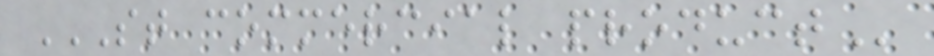ST COMMERCIAL PRODUCT
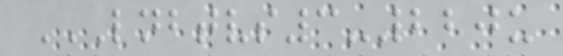LNBTVS3-220U
